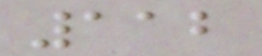112
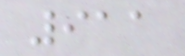911
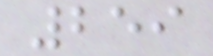259
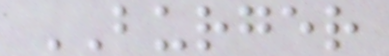BURGER
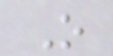O
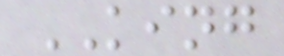KING
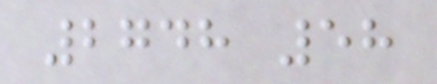2748 58
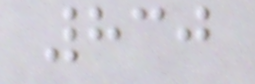830
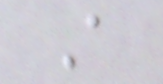A
